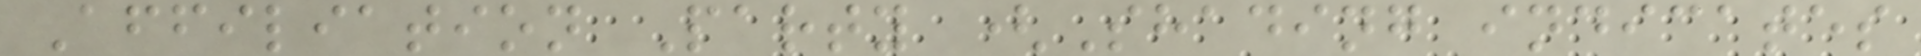Affiliation Party (Shading indicates
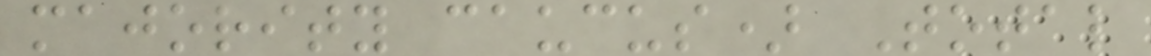majority caucus) Total
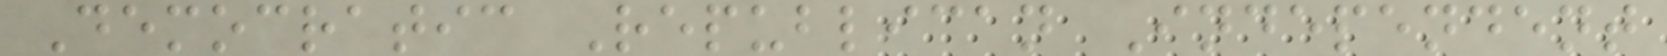Democratic Republican Independent
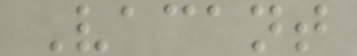Vacant
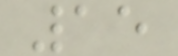15
